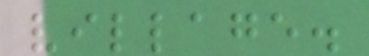village.
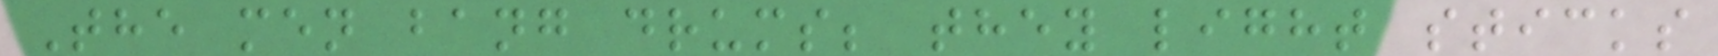The men bang drums; they light sticks
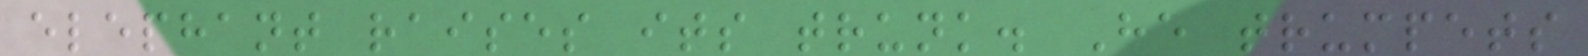elephant raises its trunk. He trumpets
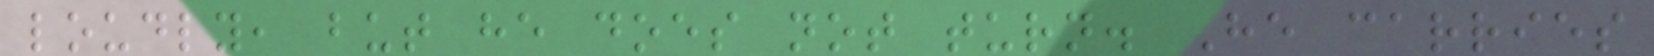loudly, but he does not turn. He carries
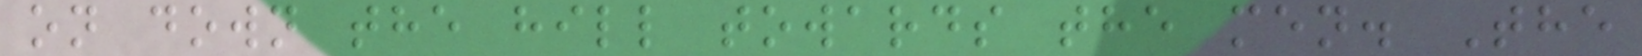on down the hill towards the men. The
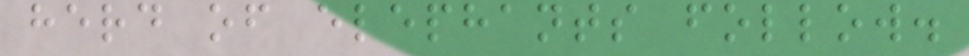herd of elephants follow.
